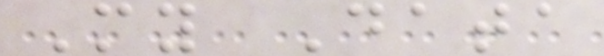My Data
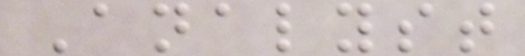Analyst
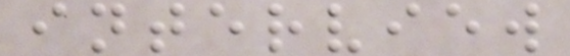interview
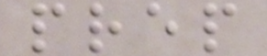prep
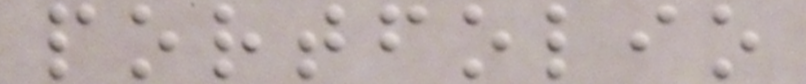portfolio
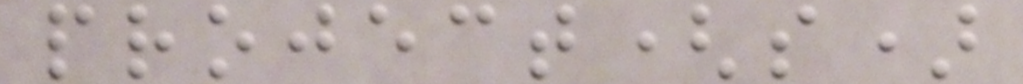project(s)
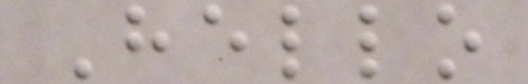Hello
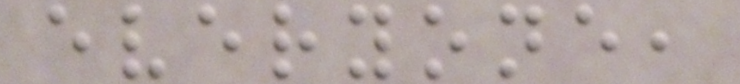everyone,
